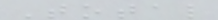Total
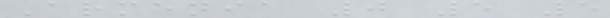Armenia 0 5 5
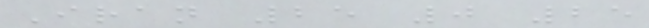Iran 25 0 25
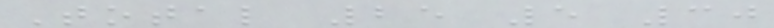Total 25 5 30
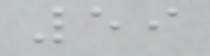59
